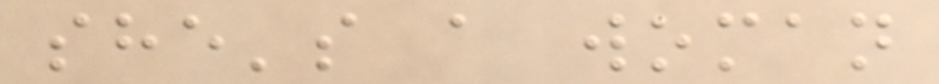she's a woman
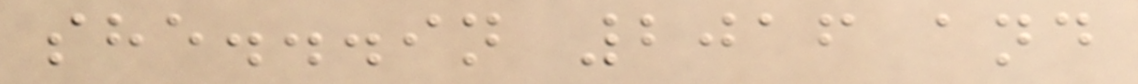she...in 2016 and
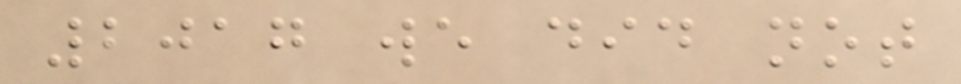2017 we did not
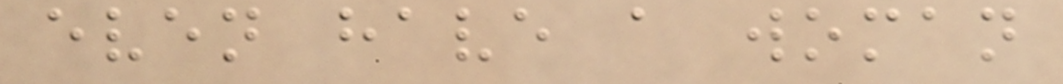even have a woman
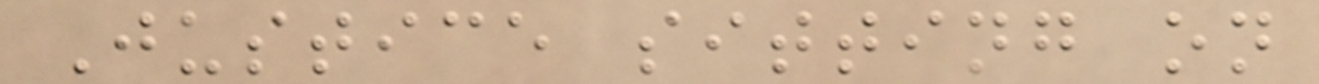Justice sitting on
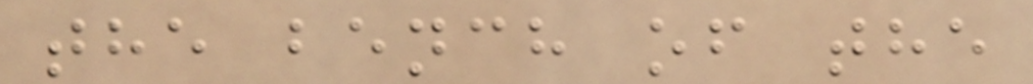the bench of the
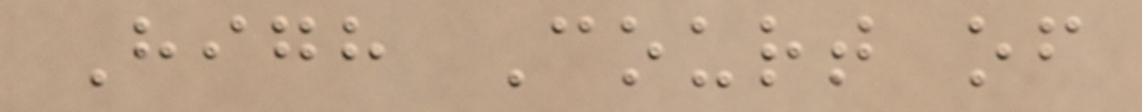High Court of
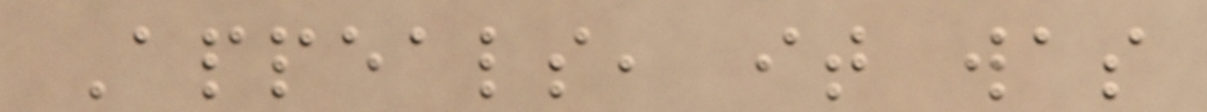Appeals, it was
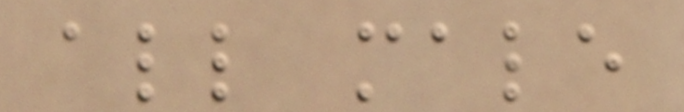all male
